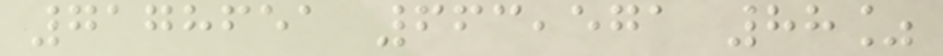7178651 663,571 88%
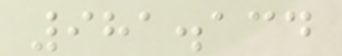981.134
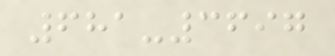681-3697
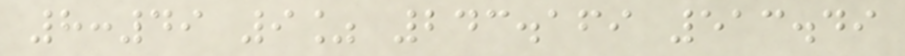8:49 9% 243.169 513.49
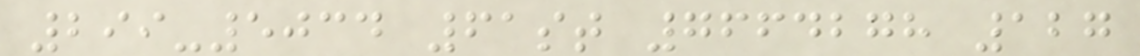299-5034 61st 7664278 127
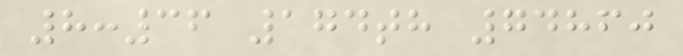8:36 174th 74860
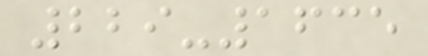229-1635
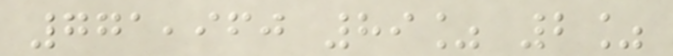771,960 89% 2%
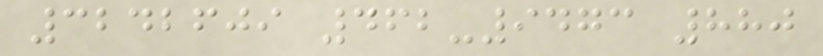3242609 462-9473 880
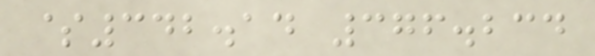$342.14 376.234
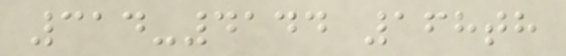314-4144 168th
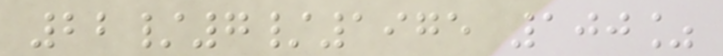22/7/1975 100%
